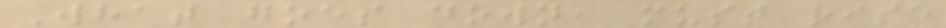What goes down, must rise
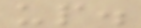up.
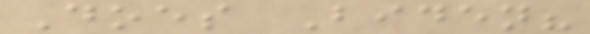Does Biden?
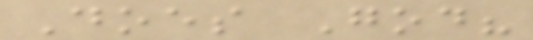Does God?
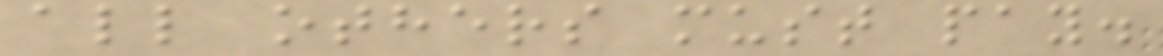all others must pay.
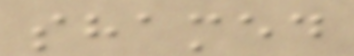shamed
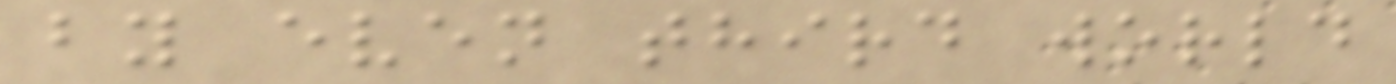by even third world
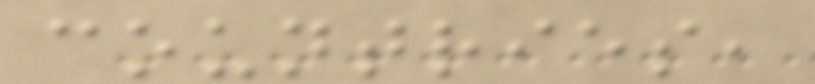countries,
